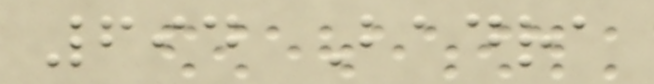694 Badra
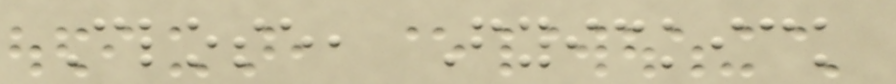Close, Fyickick
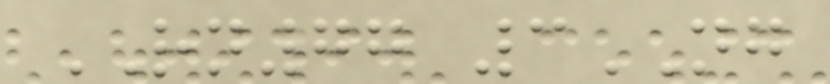RN77 3NG
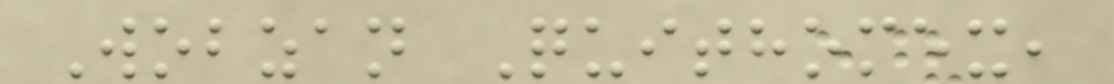Wobzan Quithomex,
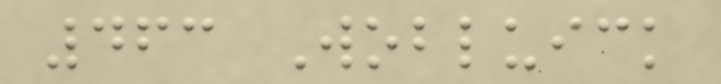463 Wobluick
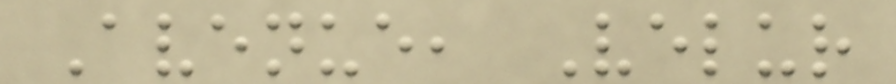Avenue, Velur
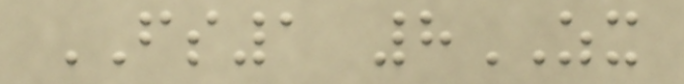FS1 8ZX
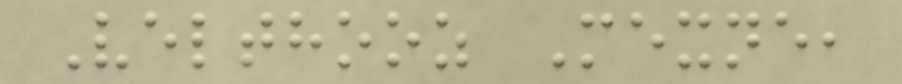Velthooz Mexne,
